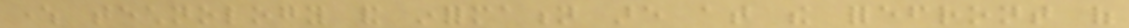where technology and information are at the forefront of
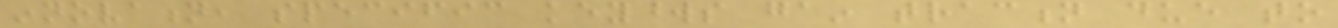innovation, specific keywords gain traction due to
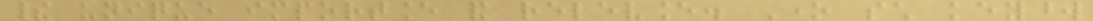their unique importance and relevance. One such keyword
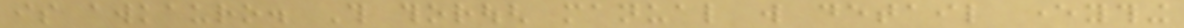is awkauro. This thorough manual will detail everything
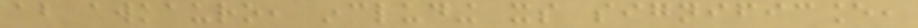about awkauro, including its significance,
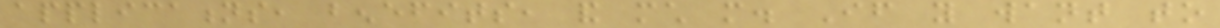applications, benefits, and much more. If you want to
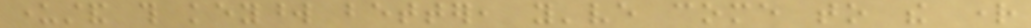understand this keyword better, you've come to the right
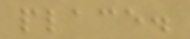place.
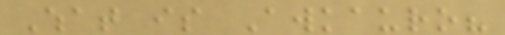What is Awkauro?
